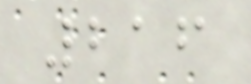216
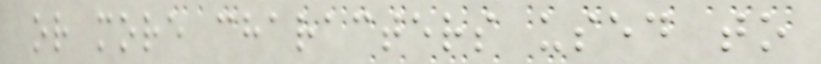or more characters used to
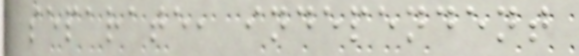separate, independent
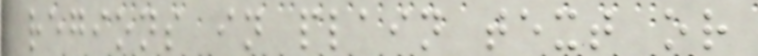regions in plain text or
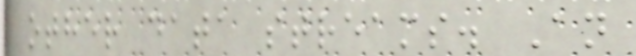other data streams. An
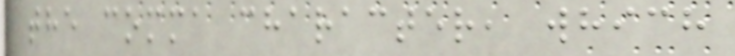the comma character, which
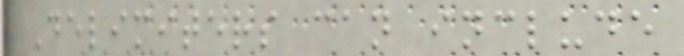Delimiters can include
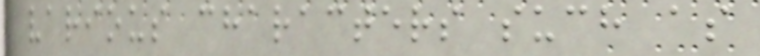various characters such as
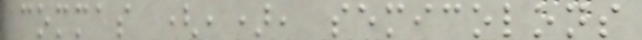commas (,), semicolons
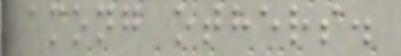among others.
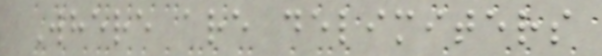Where are delimiters
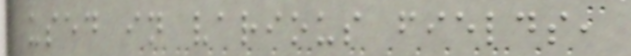used in various fields,
